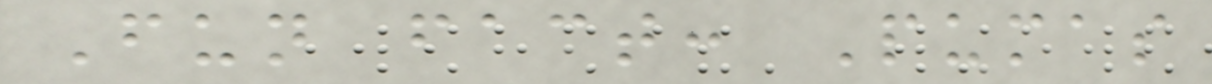Fun fact: Pumas
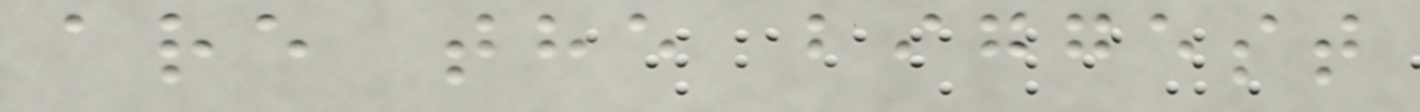are the biggest
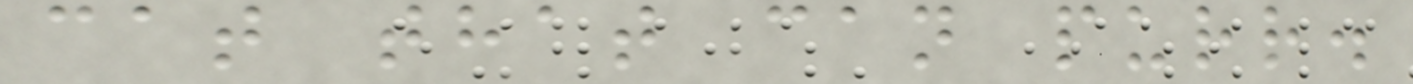cat that can purr.
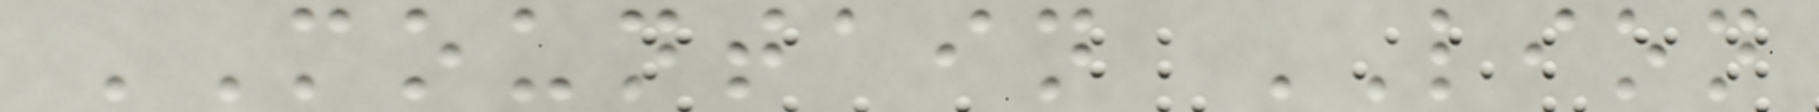MOUNTAIN LION
